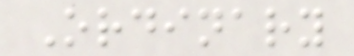Ordinary
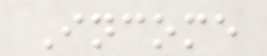Income
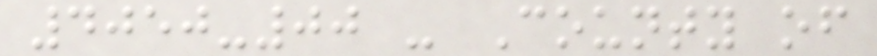4050-00 - County of
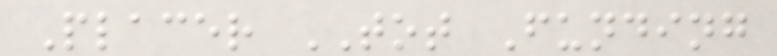Placer TOT Funding
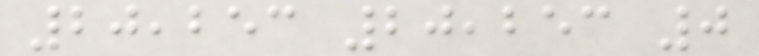20,253 20,253 0
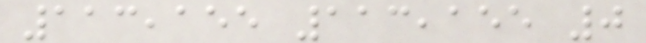113,155 113,155 0
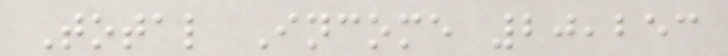Total Income 20,253
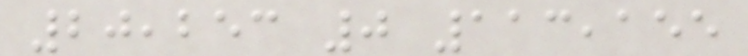20,253 0 113,155
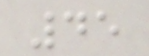45
